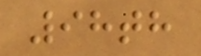98th
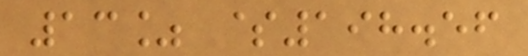13% $198.56
